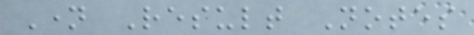Name Result Notes
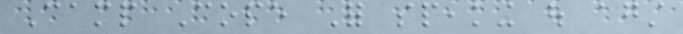Camp Cope For speaking out against
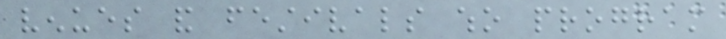venues and festivals who program
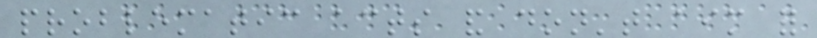problematic acts and don't aim for
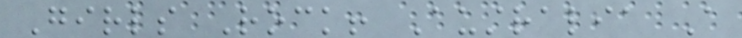Girls Rock! Australia A
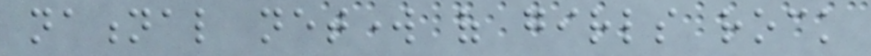national network of girls rock
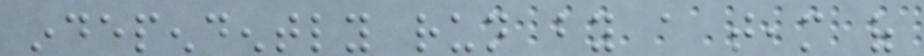independently run by a team of
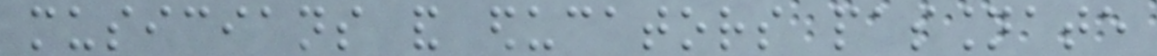musicians and educators passionate
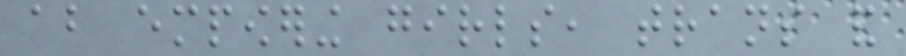about empowering girls, trans and
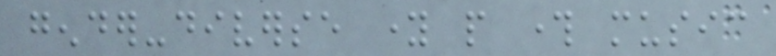gender-diverse young people through music
